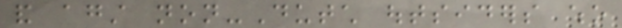and against non-Dutch outsiders who
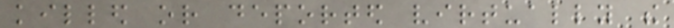killed or deported virtually the
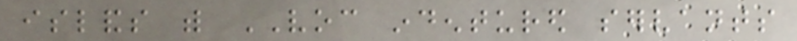islands with VOC indentured servants
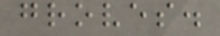groves.
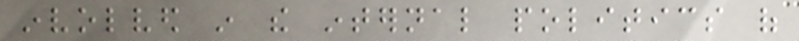involved in the internal politics of
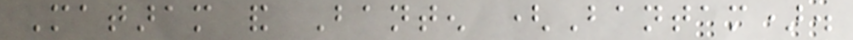Mataram and Banten (Bantam).
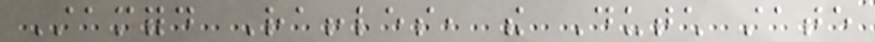Stamford Raffles, the Dutch state
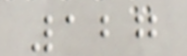127
